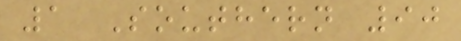1 Southern 90
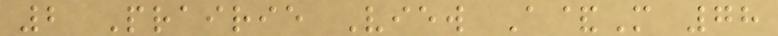2 Prairie View A&M 78
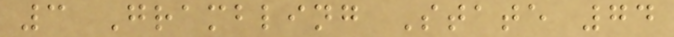3 Grambling State 74
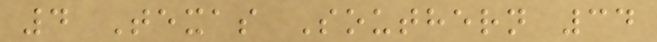4 Texas Southern 34
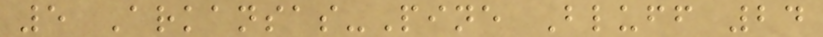5 Arkansas-Pine Bluff 24
